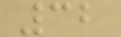32
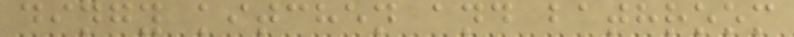dingy kitchen and bathroom
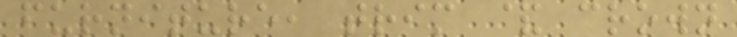furniture, trim & crown
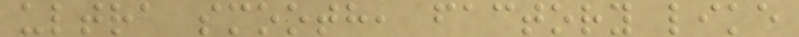ultra smooth, factory like
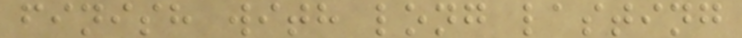finish with long lasting
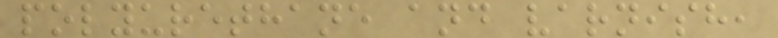polyurethane and varnish,
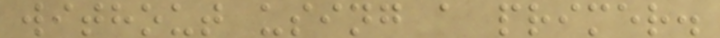without using a primer.
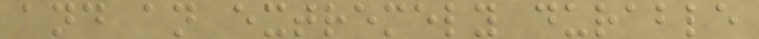and an extremely durable
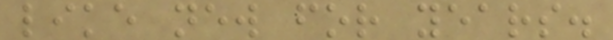like new for years.
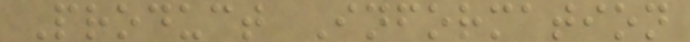Product Information
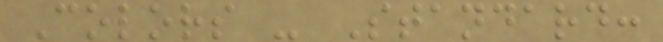Colors - Standard:
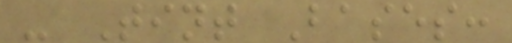- Tint Bases:
